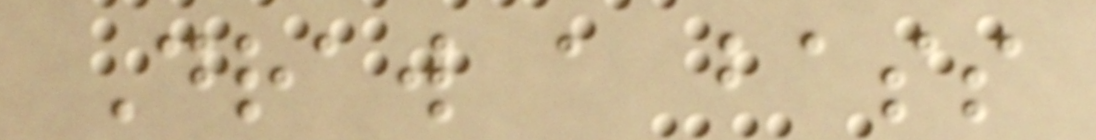Draw a bass
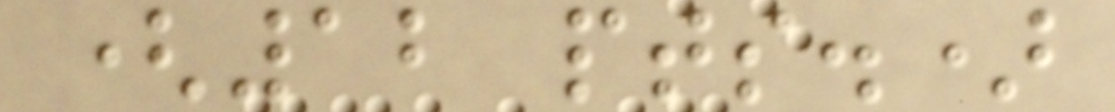(12 pts.)
